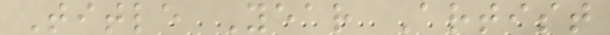Title Year Artist
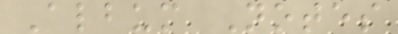Album Notes
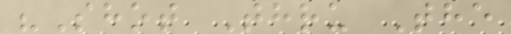"Shot Thru The
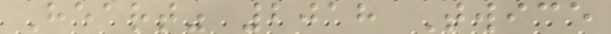Heart" 2018 Twice
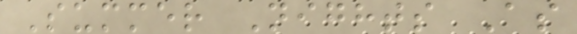Summer Nights As
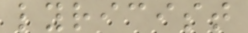lyricist
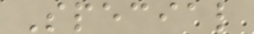Special
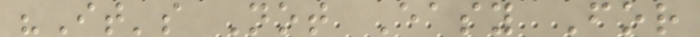"It's Not Easy For
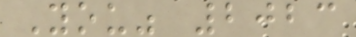You" 2023
